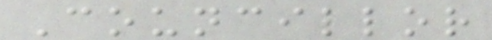Councillor
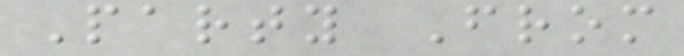Party From
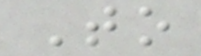To
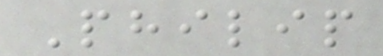Philip
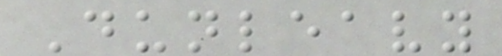Dunleavy
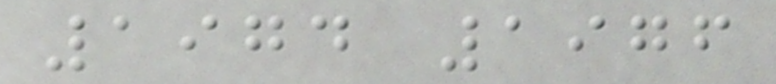1974 1976
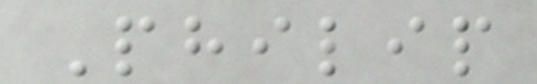Philip
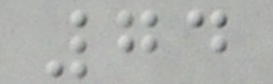74
